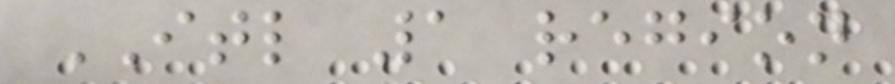ITL 1 region
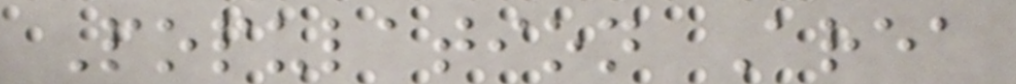Population Area
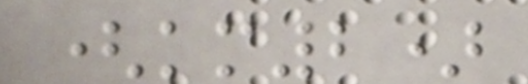(km2)
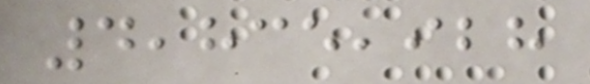4,835,928
